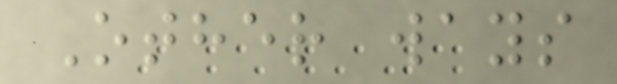Other ways
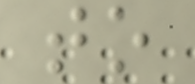to
